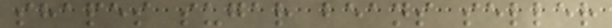shapes sugar beans seller
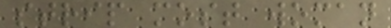strip most woman
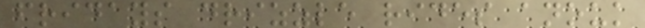fridays drizzle rides anouk
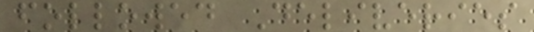followed Deliveries
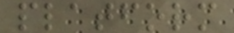platform
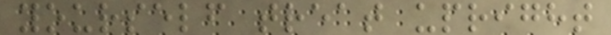yourself treat upright
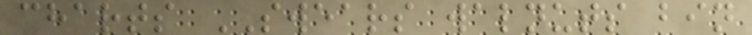charts SWEARS walnuts bin
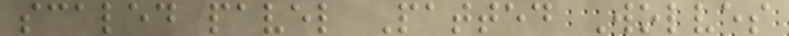scaled pavel Patted Wolves
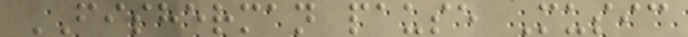FISHERMAN pause Music
